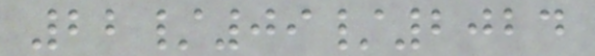22/09/2024
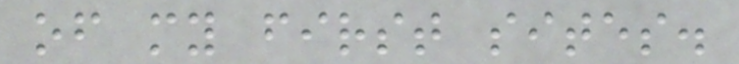of my first sites.
